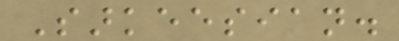Sarkeesian.
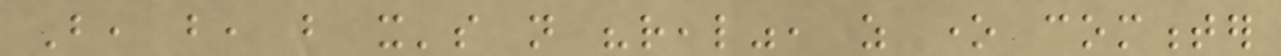But, but, but it's not "real", as one commenter
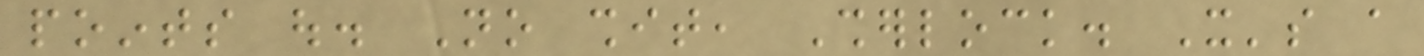points out. No shit, Sherlock. It's a
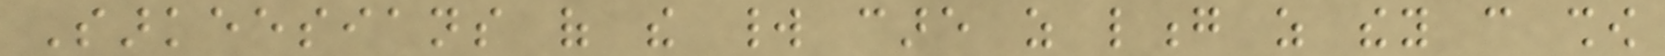Sarkeesians of the world care as long as they can show
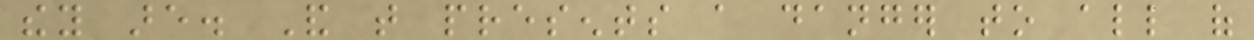they are. And that presents a danger to all of
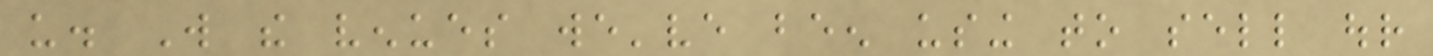us. Will the venues we've been using to sell our
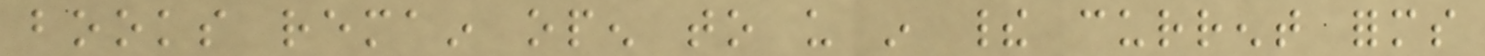books remain open to us in their current forms
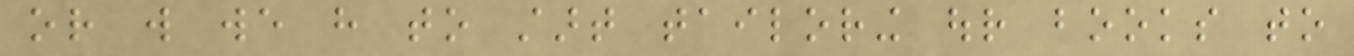or will we have to start tailoring our books to
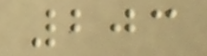203
